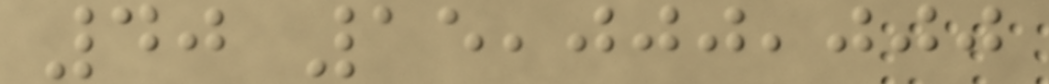40 15,000,000
